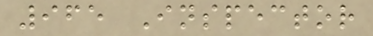965 Inspector
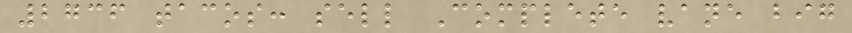2736 tacos: sell Complete vane big
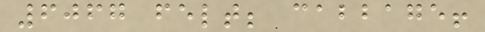6067 felt; cabbage!
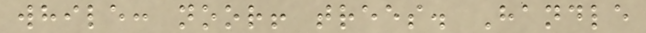while: noor! trees. Handle
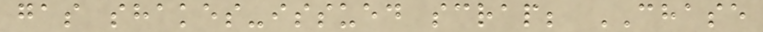gas shakes-issued scrap; CHASE
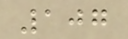107
